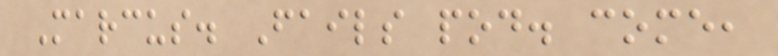Marcus. Fails pod. come,
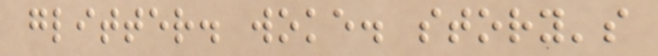glitter. woke. story's
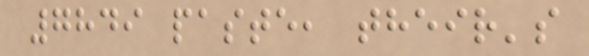7849 paste, their's
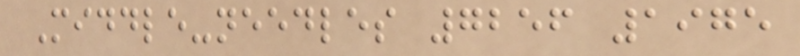Middle-needles 7256 1975
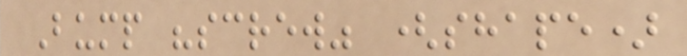Bump "screw" (shape)
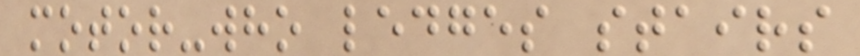motor-who ledges stairs
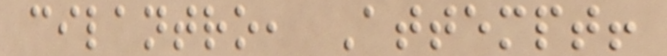cilantro, Attempt!
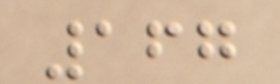167
